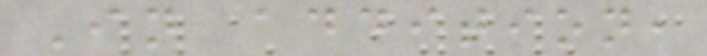In addition,
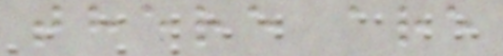there are
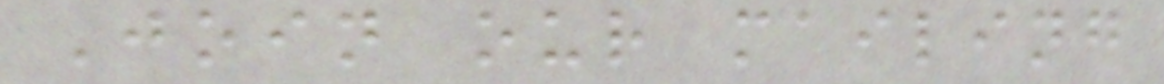Join our mailing
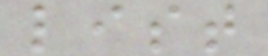list
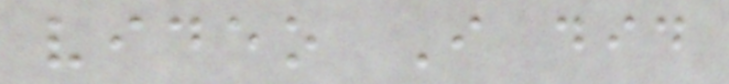video I did
